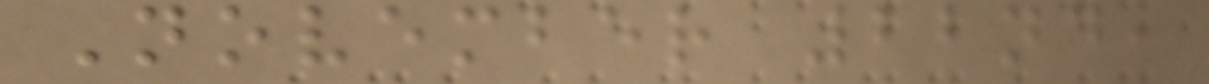November 22nd,
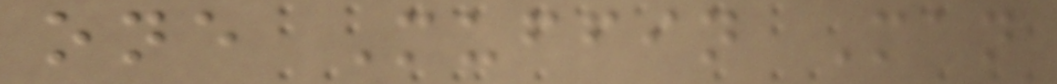one Muffin Man
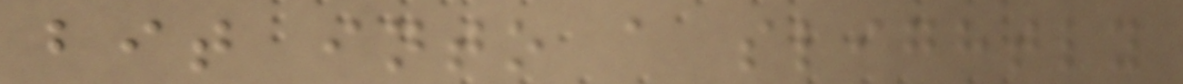bit into a slightly
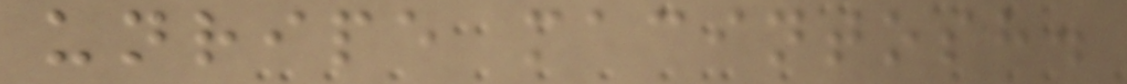unripe macintosh.
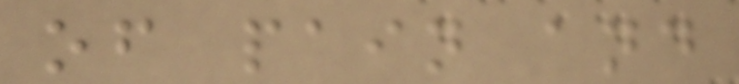of pain and
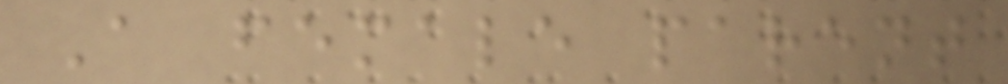A female parent
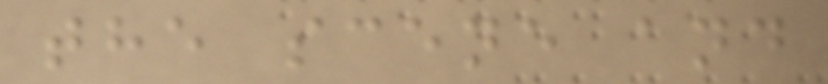the scene and
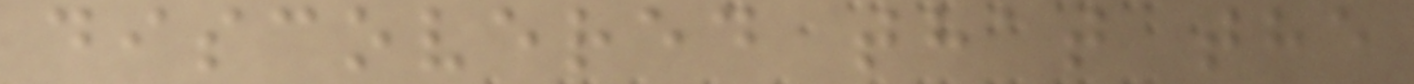discovered that the
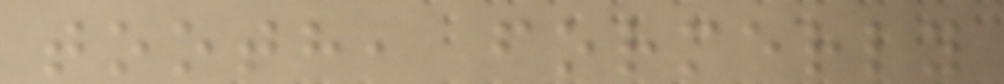tooth, formerly
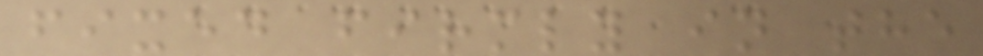fixed firmly in the
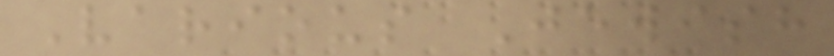Various Jewish
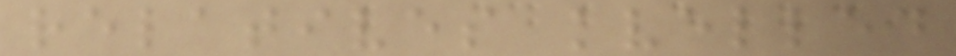relatives kvelled
